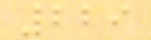229
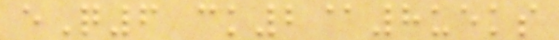eQ6 ck2@8ueks
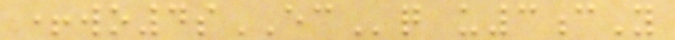+wo4sECq u3cY
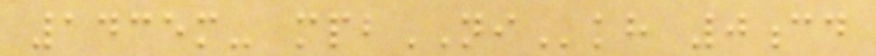1435m- mpbNIkh 0cd
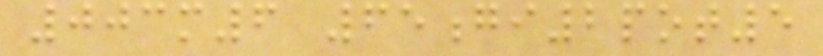003m6 65gi2pot5
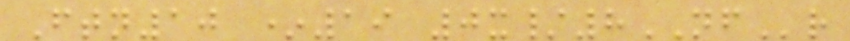Ftn10 *19 0x/8NFr
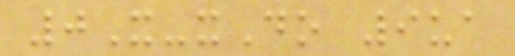0X-xDo 9ua
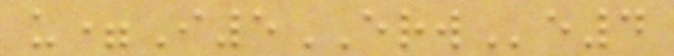u=I5ERWe4
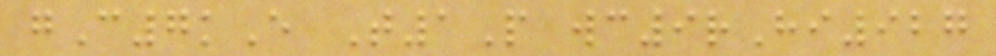gC7kE T1P wc9rHi927
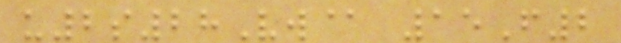u2s28Vw@ 15F2
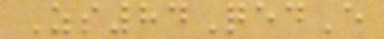Zs84QedE
